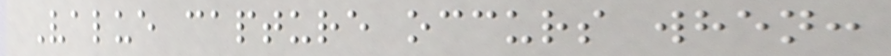Value capture occurs when:
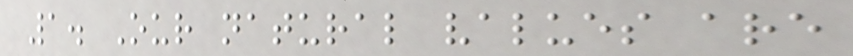1. Our natural values are
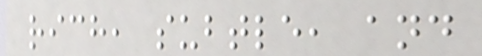rich, subtle, and
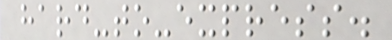hard-to-express.
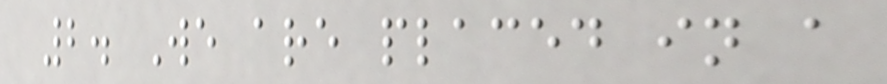2. We are placed in a
